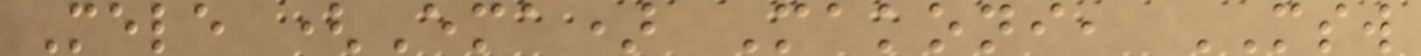Mele (Ema) Makoni, MSW
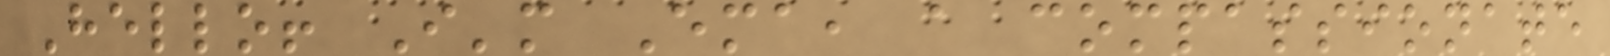Hello! I'm Ema, a compassionate
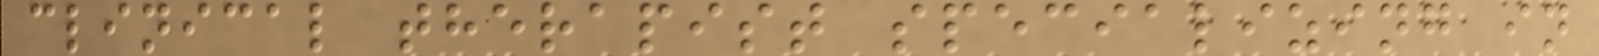clinical therapist specializing in
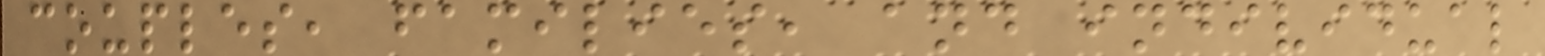couples, families, and individual
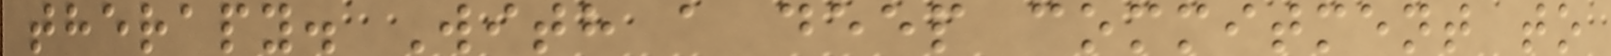therapy. With a deep commitment to
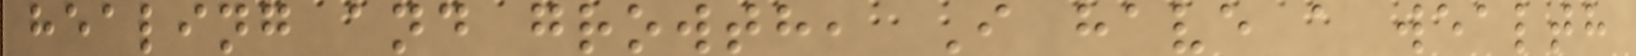healing and growth, I have a wealth
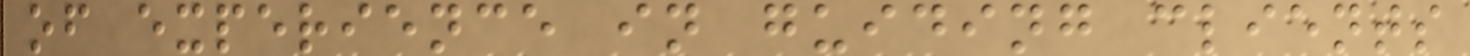of experience in guiding clients
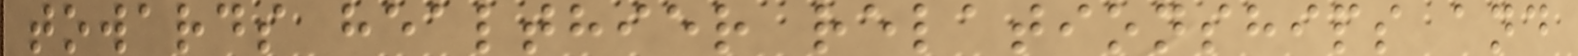towards healthier relationships and
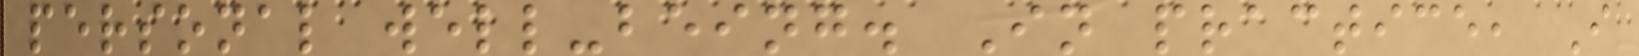personal well-being. In practice, I
